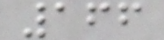166
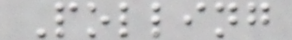Polling
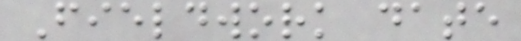Fieldwork date
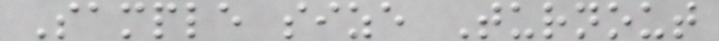Sample size Turnout
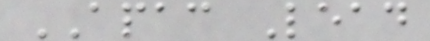APAC Lead
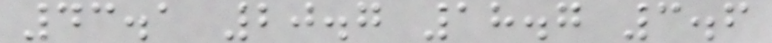43.1 20.7 18.7 3.6
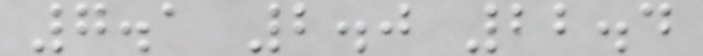7.1 2.0 22.4
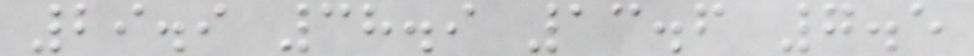29.9 38.9 13.6 7.5
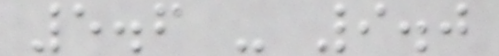5.6 - 9.0
